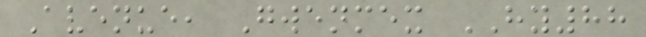Avenue, Gwenmex HY88
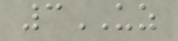3UZ
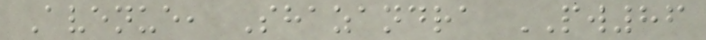Avenue, Shazandra PW86
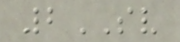2SV
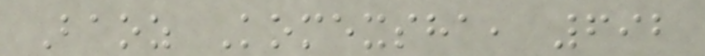Baoz Komexsha, 692
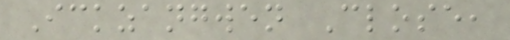Ickzangwen Close,
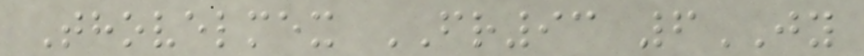Thovelmex FR93 6JY
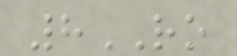8RO
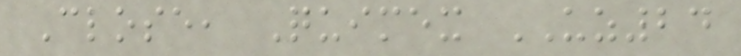Close, Quimex UZ24
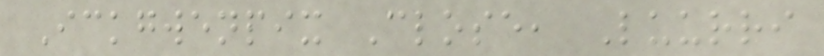Ickgwenpix Close, Luurri
